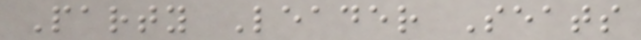Party Leader Seats
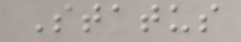Status
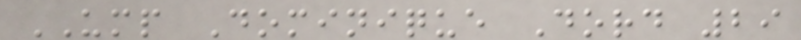UMP Dominique Dord 29
